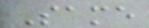Same
